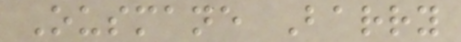Ousmane Barry
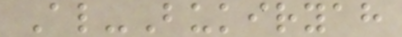Al-Bukiryah
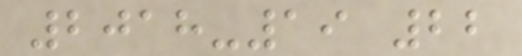2018-19 22
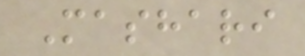Mashari
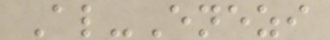Al-Enezi
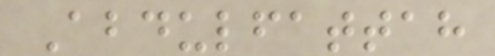Abdulfattah
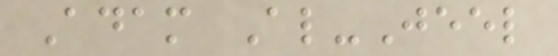Adam Al-Jeel
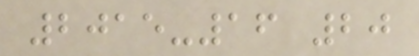2015-16 20
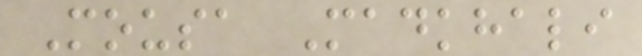Mousa Madkhali
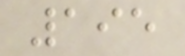195
